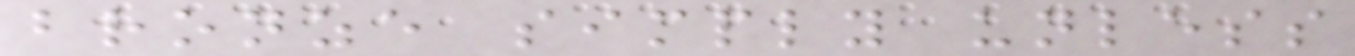bronze simply unless
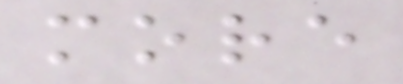more
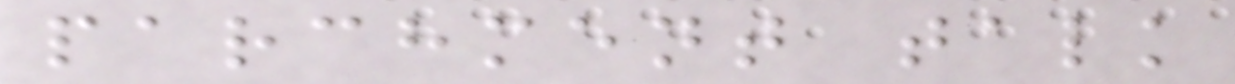parchment talk
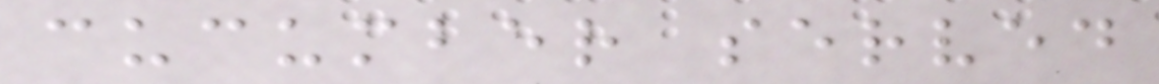cucumber served
